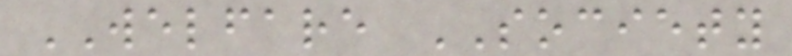WELFARE SOCIETY
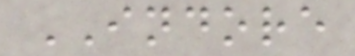INDORE
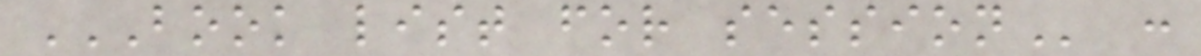BOOK LIST FOR SESSION :
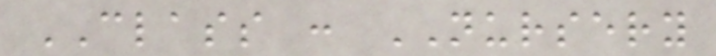CLASS : NURSERY
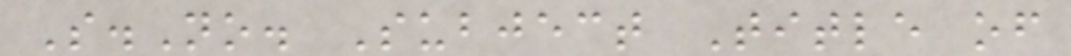S.No. Subject Title of
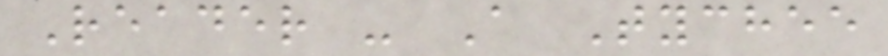Reader - A Tychee
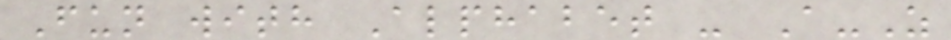Fun with Alphabet - A-Z
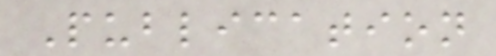Publication
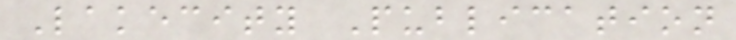Lakecity Publication
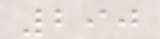290
